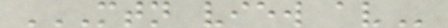MTN VIEW AV
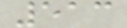513
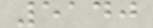5140
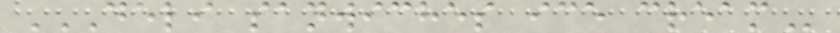DELI SANWICHES ICE CREAM
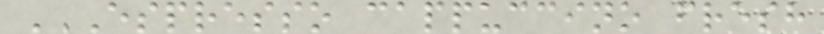ESPRESSO CAPPUCCINO FRESH
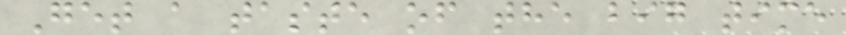Get a taste of the big time
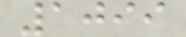1099
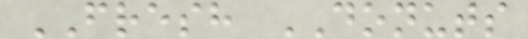FRESH DONUTS
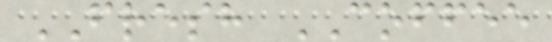FRESH COFFEE
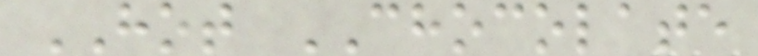HOT CHOCOLATE
